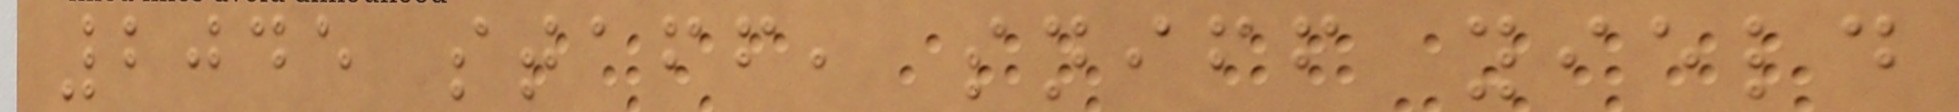2045 staff, sniff yield
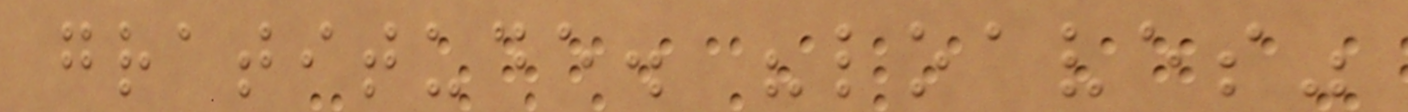gratitude. "loaves"
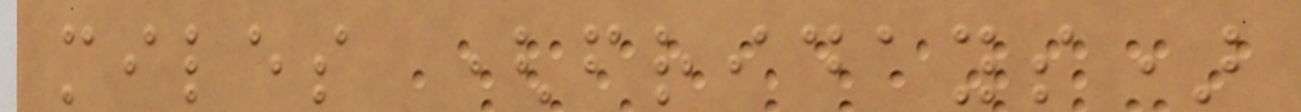miles (fridays)
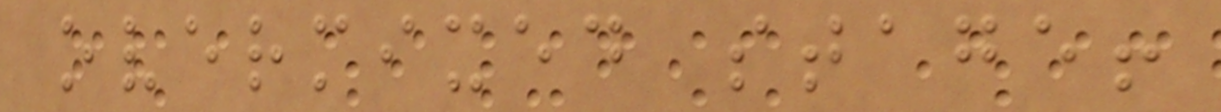overmixed stage!
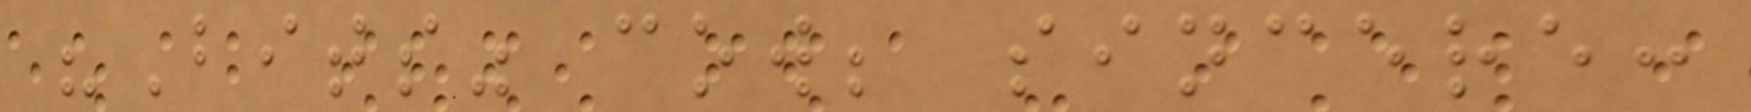"Bits" cow; sincere:
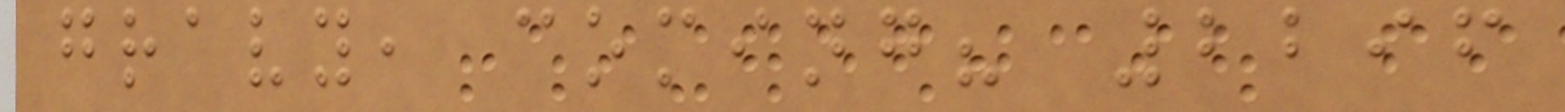gravy, coming? 2296
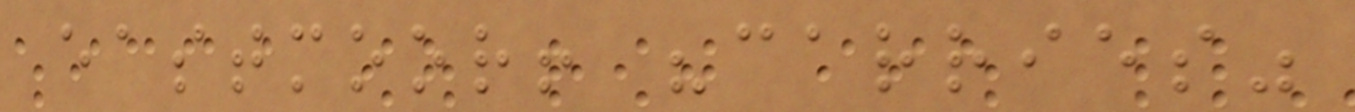eastmoor! "carries"
